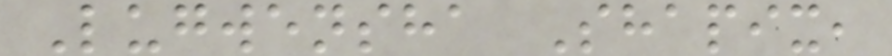Lugwensha Shapix,
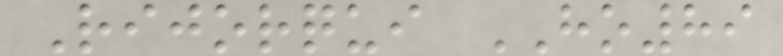Rijorqui HO89
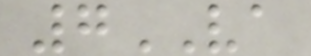7VA
